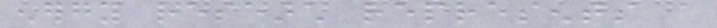energy research represents a
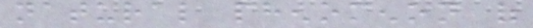natural phenomenon of
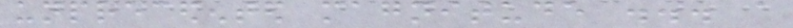unprecedented magnitude ... a
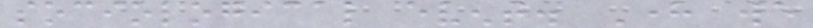sociological event. Here we
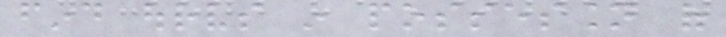find ourselves in possession of
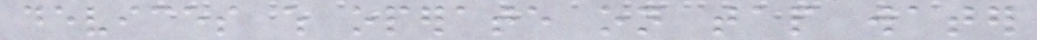devices which operate on tap water
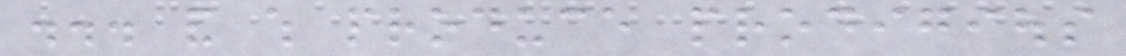... and which produce prodigious
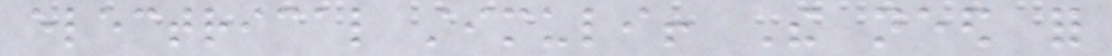electrical stimuli! The need for
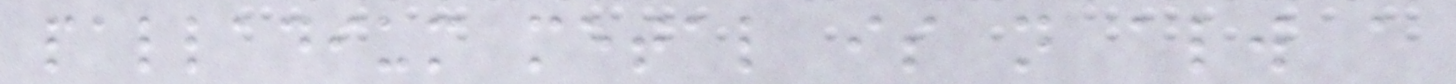palladium metal is not always a
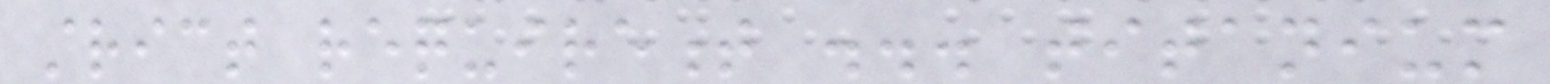strict requirement ... titanium
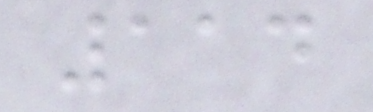114
